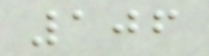106
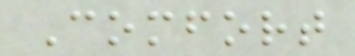Comfort
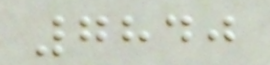7840
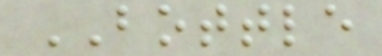BOTTLE
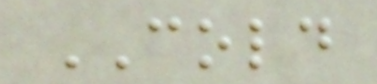COLD
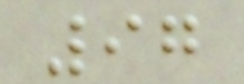97
